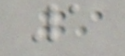1
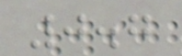0.7
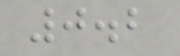0.2
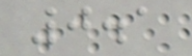0.1
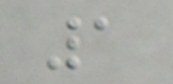1
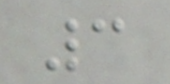3
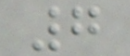7
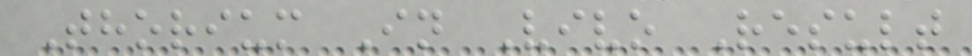Thorium In Vivo Result
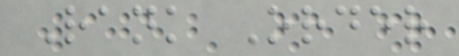Rank Order
